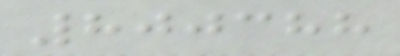800388
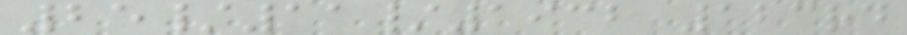25/11/1932 123rd
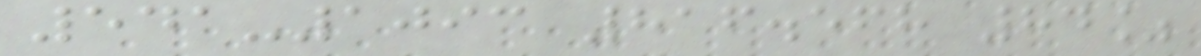541-1093 816.568 84%
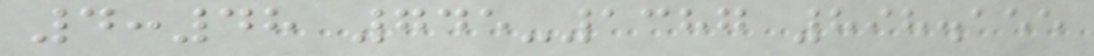4:48 745-1387 898.155
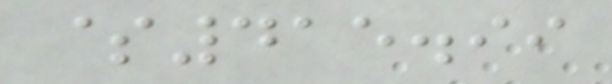$415.99
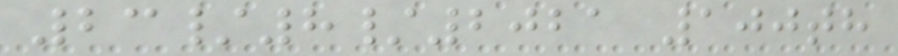23/8/2021 100th
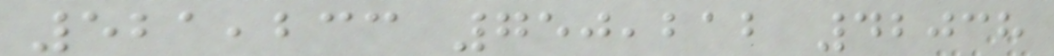521,233 750,212 42038
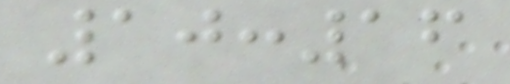10:16
